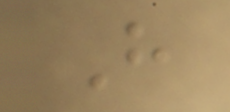H
